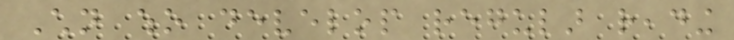Children who develop regular reading
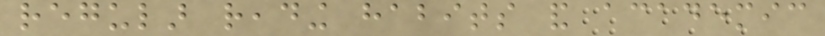regular reading habits and academic
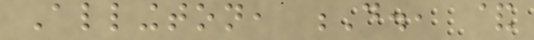Allington, D., &
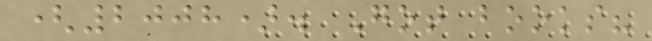(2008). Got books?
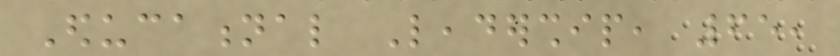Educational Leadership, 65,
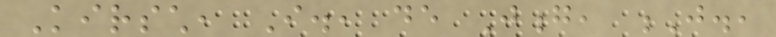Kirsch, I., de Jong, J.,
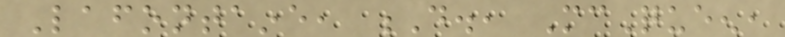Lafontaine, D., McQueen,
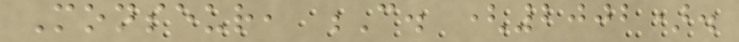Monseur, C. (2002).
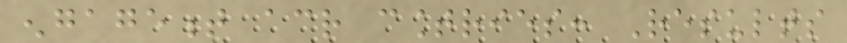engagement across countries: Results
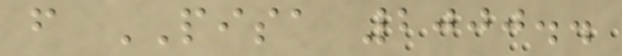from PISA 2000..
